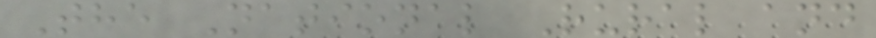The National Rural and
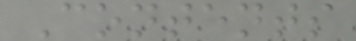Contents
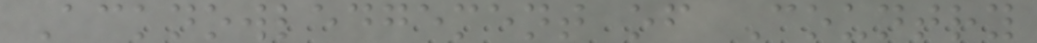Acknowledgement of Country
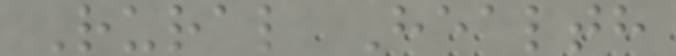Rural Health
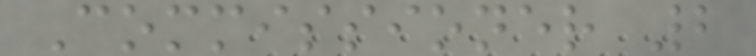Commissioner 2
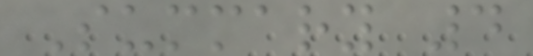Summary 4
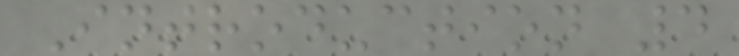Introduction 4
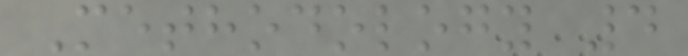Methodology 4
